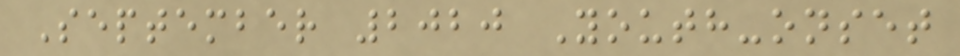September 2020 Youth-onset
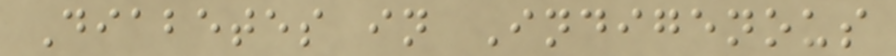Diabetes in Indigenous
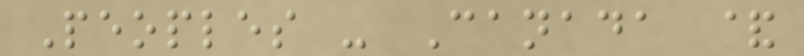Peoples - Canada &
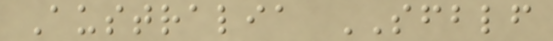Australia SFBLF
